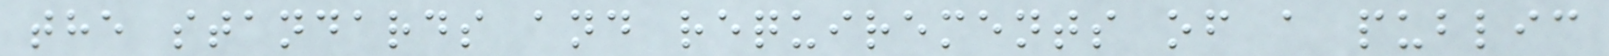the standards and requirements of a public
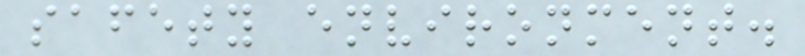safety environment.
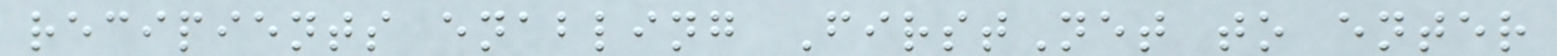recipients enabling FirstNet to enter
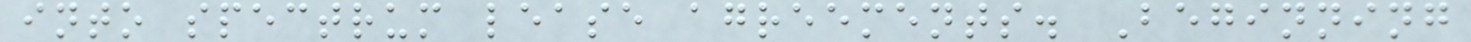into spectrum lease agreements. Beginning
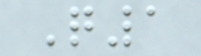Q1
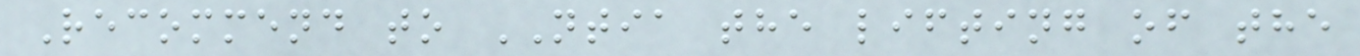Recommend to NTIA the lifting of the
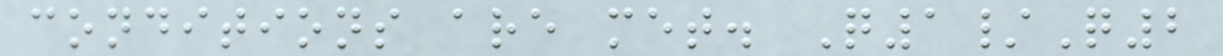conditions are met. Q1/Q2
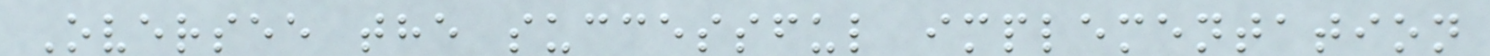Oversee the successful implementation
